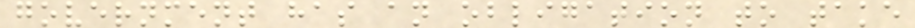government has an obligation to take
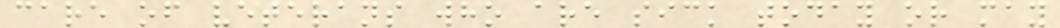care of veterans who are sick today or may
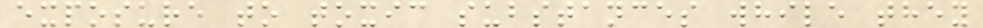exposure to toxic substances while they
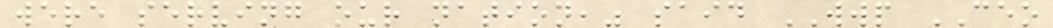were serving our nation," said WWP CEO
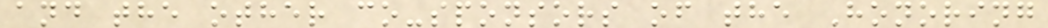and the other co-sponsors of the Honoring
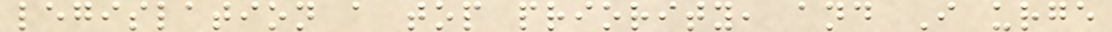legislation a top priority, and I urge
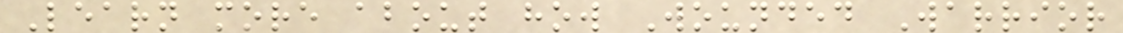Learn more about how Wounded Warrior
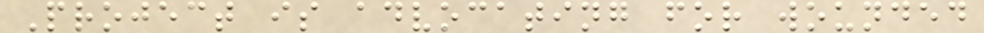Project is advocating for wounded
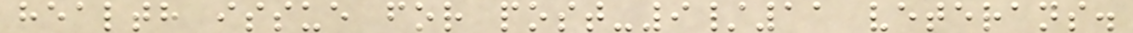health issue for post-9/11 veterans.
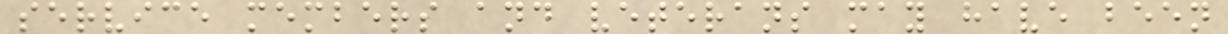service members and veterans may have been
